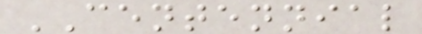CENTENNIAL
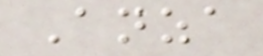Anza
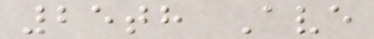25th Ave
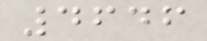4646
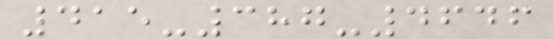415-387-4646
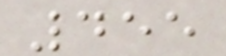455
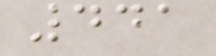441
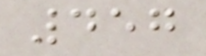457
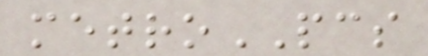metroPCS
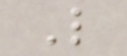L
